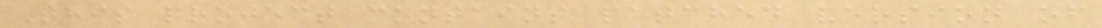This project contains patched version of
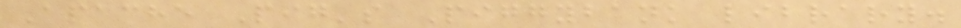Apache Pig's Piggybank library.
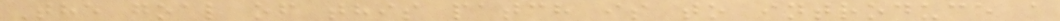The goal of this patch is to introduce a
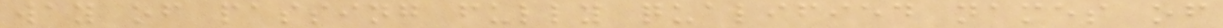way of passing fully qualified names of
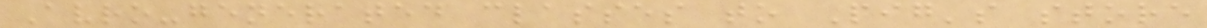Avro-generated classes to Pig's store
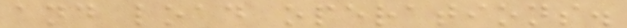and load operations.
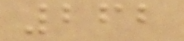262
